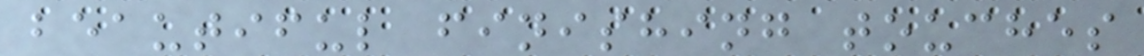beautiful finishing touches
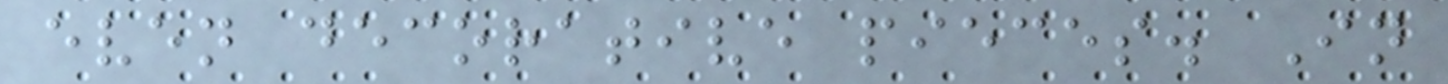even decorative pieces. In
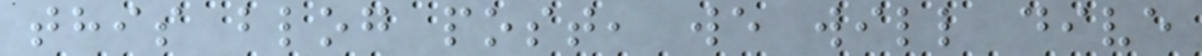this blog post, we will dive
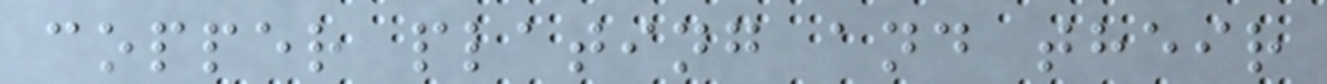copper plating and their
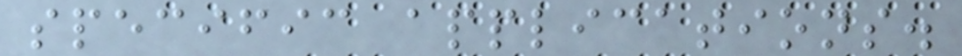specific applications.
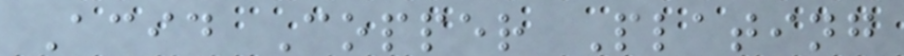Acid Copper Plating
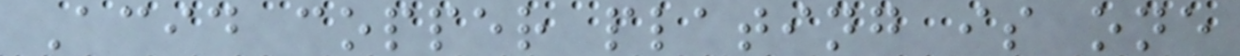Acid copper plating is one
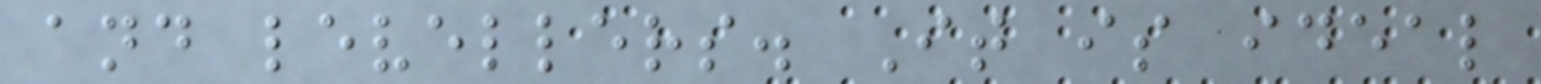and levellers. It is ideal
